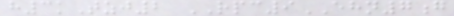h3kTzj2 RPC9EHN7g
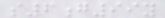s6g99y
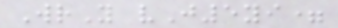WrY vJ5yi=
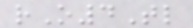rO4Tl
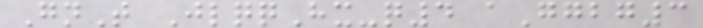GnT JlqqHx-q4 aGgbg3
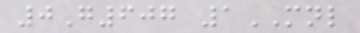0G607 1MNL
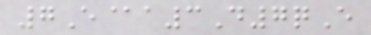7E@a3D7qE
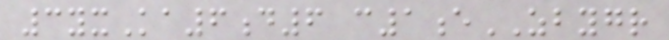3yxKa6d6 c1eZBYGR
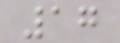17
